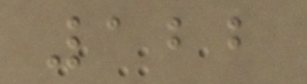122
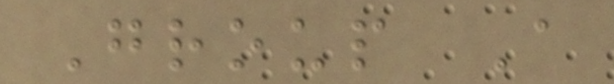Group A
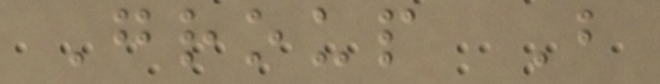Group B
